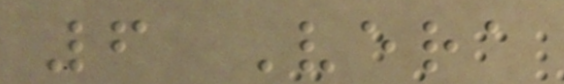6 Vera
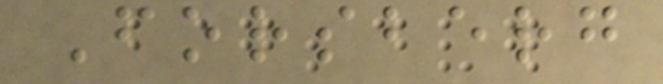Forsberg
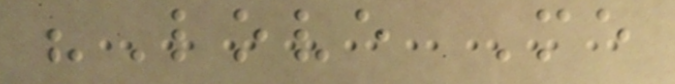"Love Me
